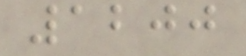1200
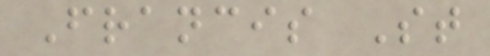Francis St
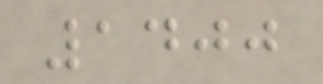1400
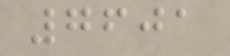7601
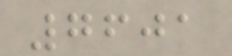7601
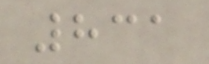831
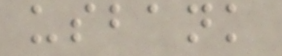usbank
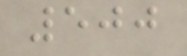500
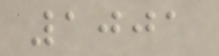1001
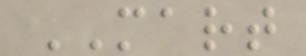MART
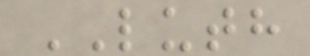LUTH
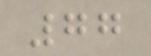77
